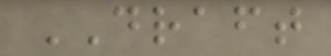DRAFT
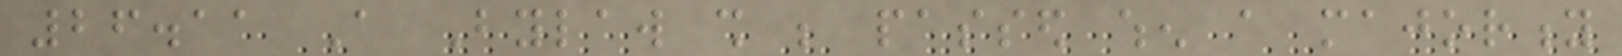26.11 A Bylaw shall be passed when a majority
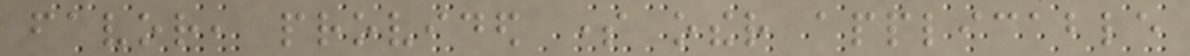favor, provided some other applicable
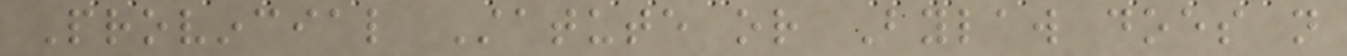Provincial Statute or Bylaw does not
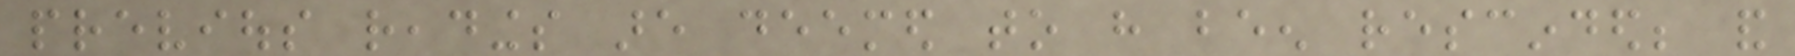previous readings are deemed to have been rescinded; and
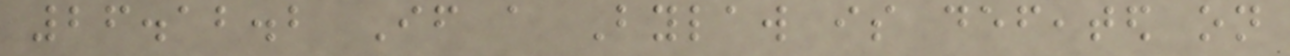26.12.2 If a Bylaw is defeated on
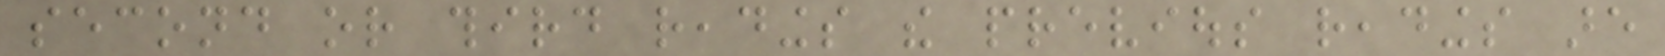second or third readings the previous readings are
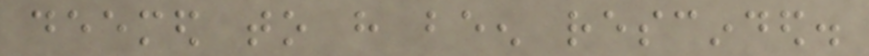deemed to have been rescinded.
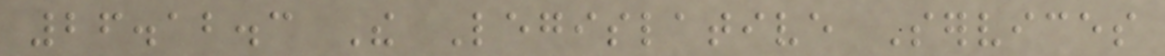26.12.3 The Legislative Services
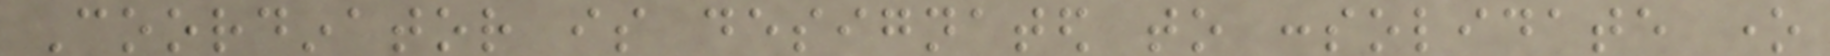Coordinator is designated to consolidate one
